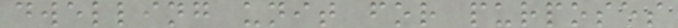dwelling unit for purposes
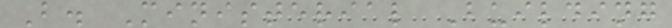B. Ministerial Building
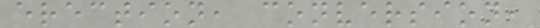erection, conversion,
